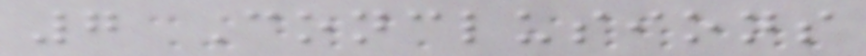7 Conclusions
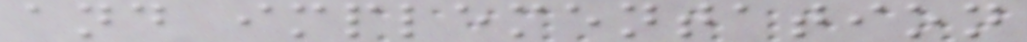and implementation
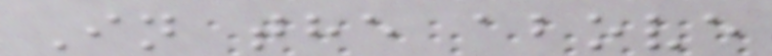In the above
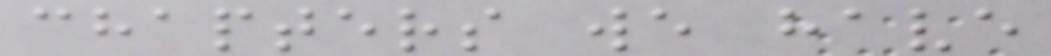chapters we have
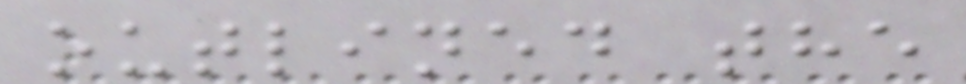outlined the
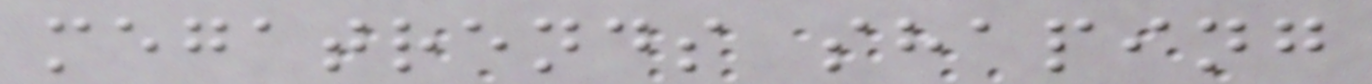megatrends shaping
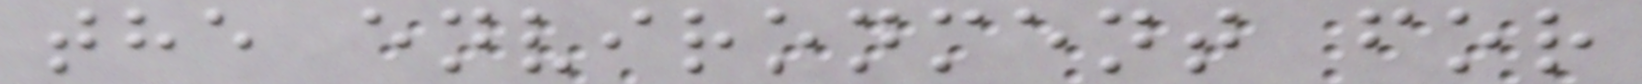the environment for
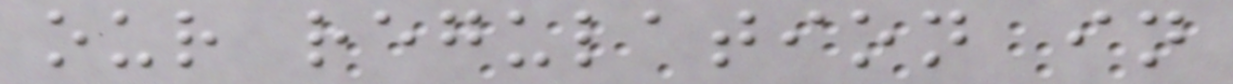our regulation in
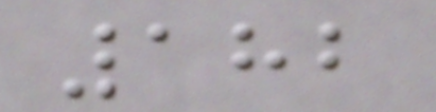182
